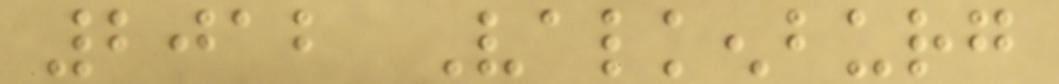2012 Valkenburg
